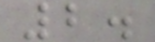2.
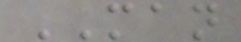MAN
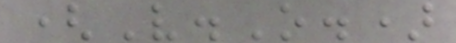(V.O.)
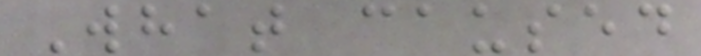What caused
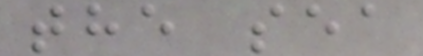the sea
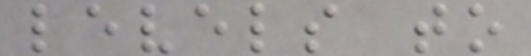levels to
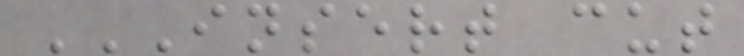INSERT CUT
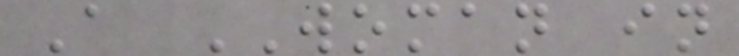A WOMAN in
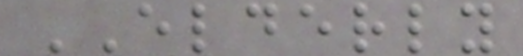ELDERLY
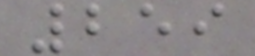259
